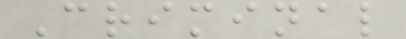Criminal
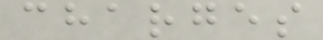charges
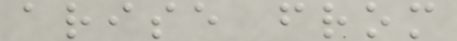arise from
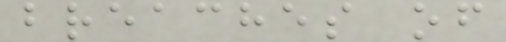breaches of
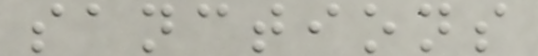sanctions
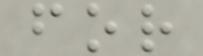for
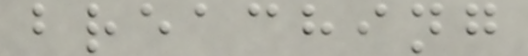breaching
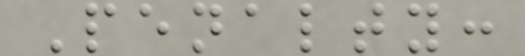Penalty:
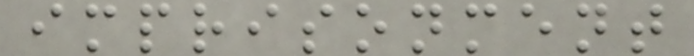imprisonment
